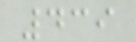439
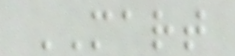MART
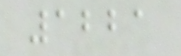1221
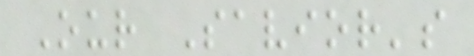Our Savior's
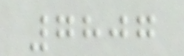7807
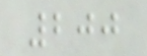200
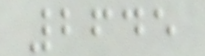2645
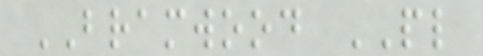BRAMWOOD PL
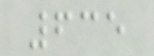635
